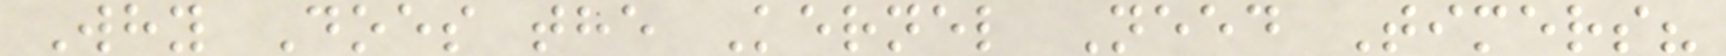Why Does the Kernel Need Timers?
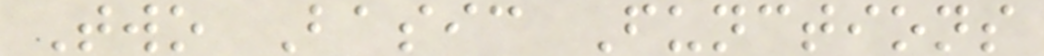Two Basic Functions
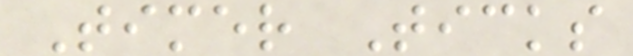Timer Ticks
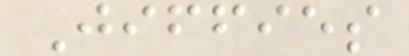Jiffies
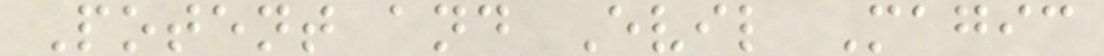Potent and Evil Magic
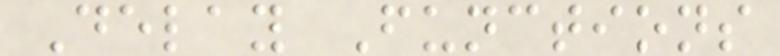Delay Functions
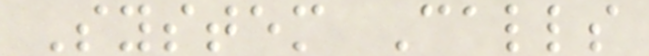System Calls
